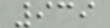939
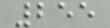255
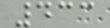433
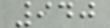940
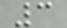3
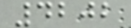4202
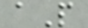aP
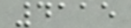4115
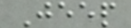Jeep
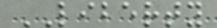LIBERTY
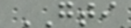GTI
